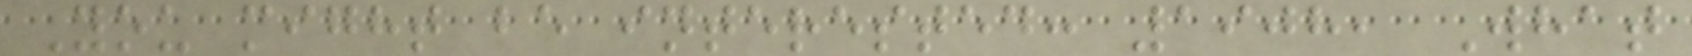You might be interested: 1908, What
